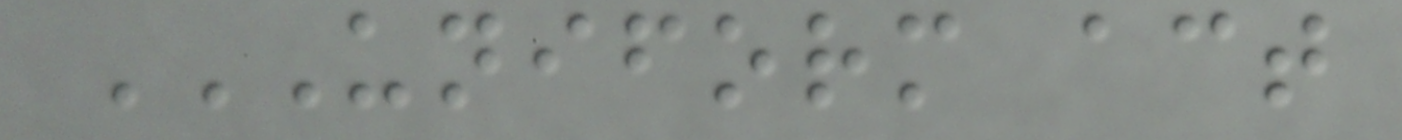UNIFORM ACT
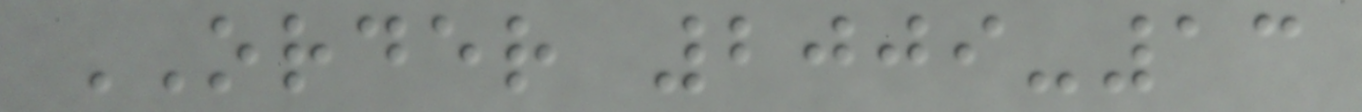ORDER 2009-13
